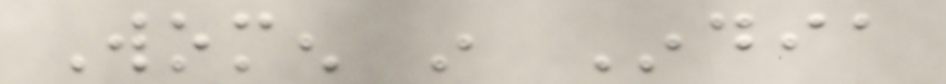Women in India
